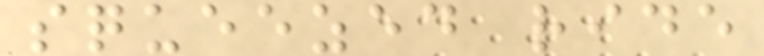squeezed ride
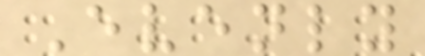Evenly
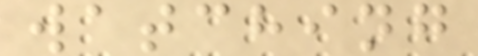watching
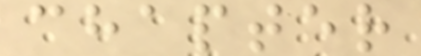chapter
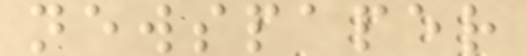newspaper
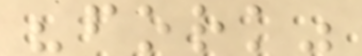"fork"
